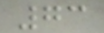73
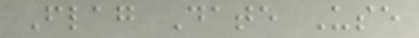Flag Date Use
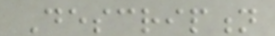Description
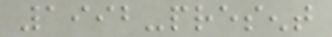1992-present
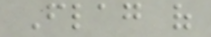Flag of
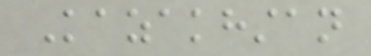Kazakhstan
